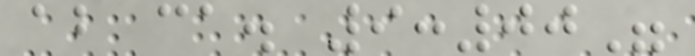ab ca. 9:00"
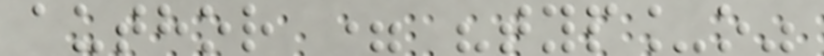author = "typ_o"
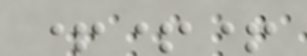+++
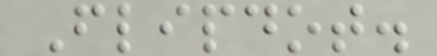Flipdot.
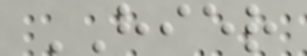HIER
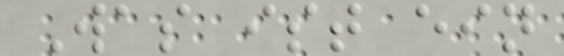Was ist ein
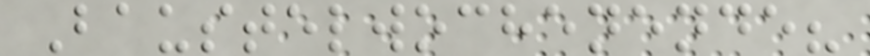Baustelwochenende?
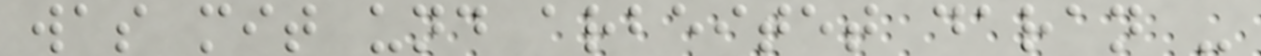was mit und arbeitet daran -
